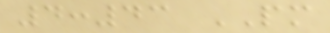4:43 PM
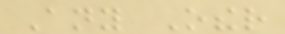Any Other
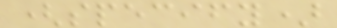(specify)
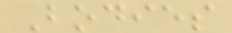Bodies
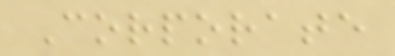Corporate
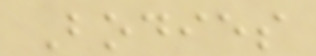Bodies
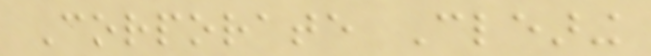Corporate Clearing
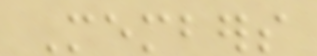Members
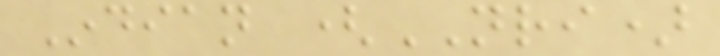Indian (NRI)
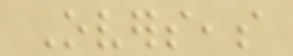Overseas
